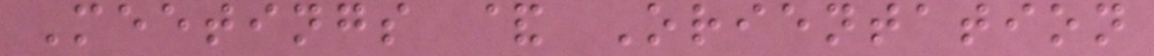Meetings & Orientation
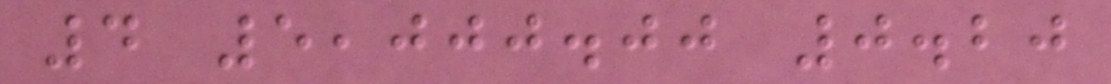4 5,000.00 0.20
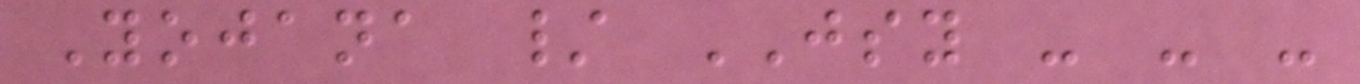Yojana / JSY - - -
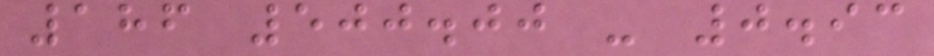186 500.00 - 0.93
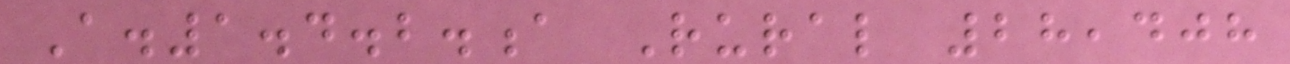A.1.4.2.a Rural 28,408
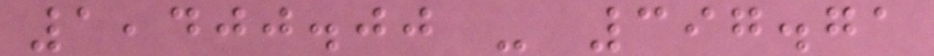1,400.00 - 397.71
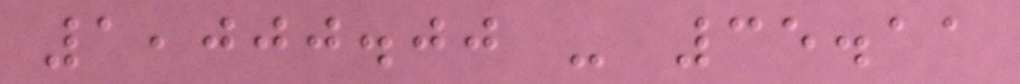1,000.00 - 35.11
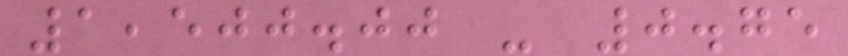1,500.00 - 0.75
